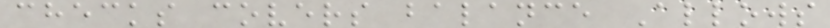checks covers balance Allows
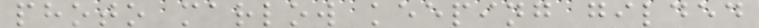photo marlow keeping gilded
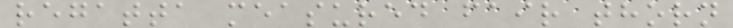regatta measured fair thorn
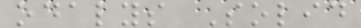odalys Solid
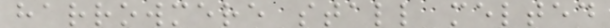harrowmere stall melted
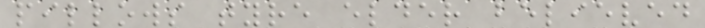pillows tyre elder believed
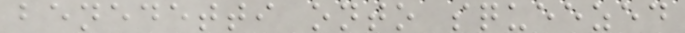benedetti onto squeezed
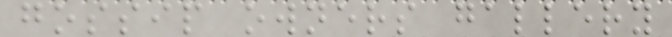gossip owners gallery
